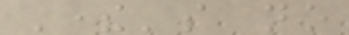There's no
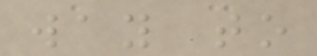way to
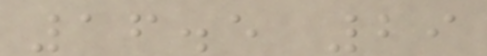16.5 29
